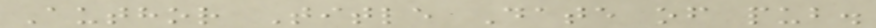Author Title Date of pub.
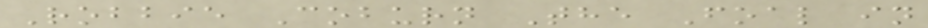Robbie Coburn The Foal in
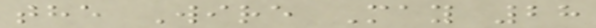the Wire May 28
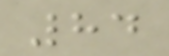84
